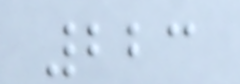223
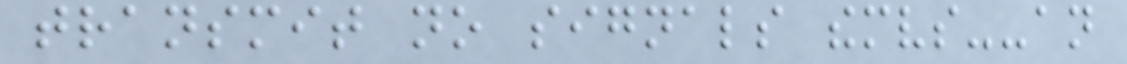transmit no signals themselves--an
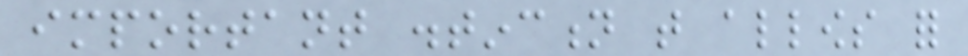important distinction that allows for
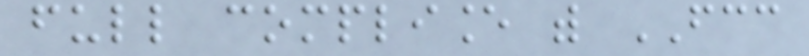full compliance with FCC
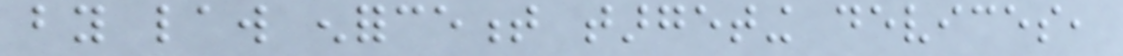by law enforcement targeting devices,
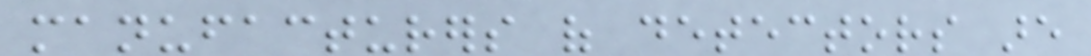manufacturers of detectors are
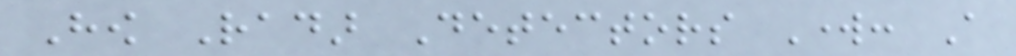How Radar Detectors Work: A
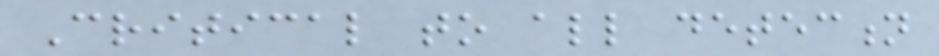Critical to all detection
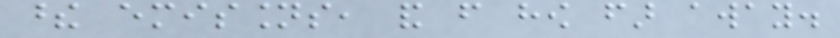these emissions, and from how far away.
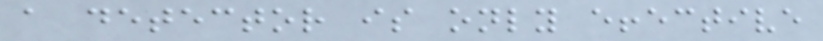a detector is only effective
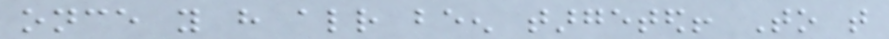once you have already been targeted! To that
